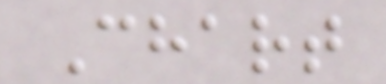Chart
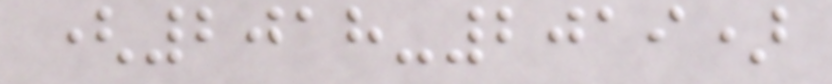(2018-2019)
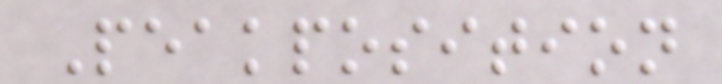Peakposition
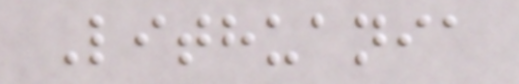Lithuania
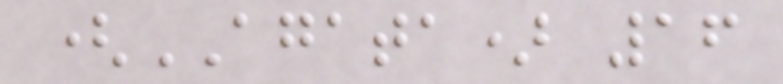(AGATA) 16
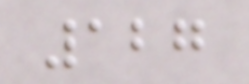127
